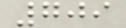709
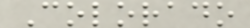Colorado
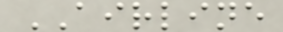AIRLINE
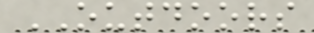OUTDOORS
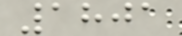1801
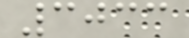3033
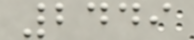2449
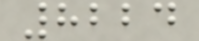8224
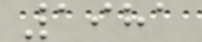1981
